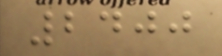2400
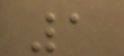1
